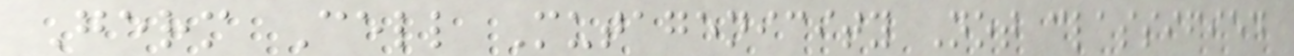Germ Cell Mutagenicity Not classified
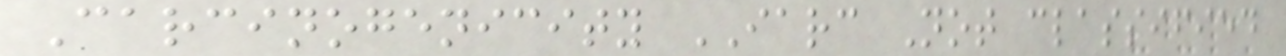Carcinogenicity IARC Not classified
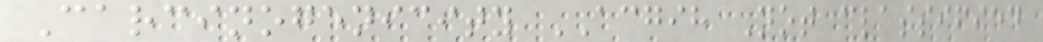Carcinogenicity ACGIH Not classified
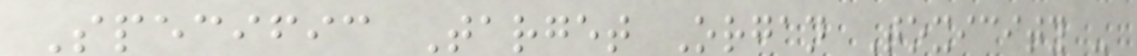Specific Target Organ Toxicity -
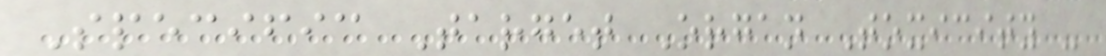Specific Target Organ Toxicity -
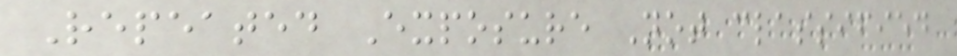Repeated Exposure Not classified
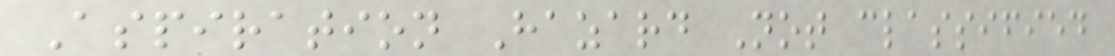Aspiration Hazard Not classified
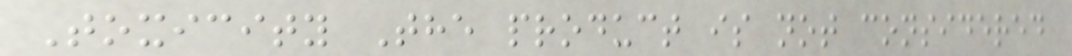Toxicity The product is not considered
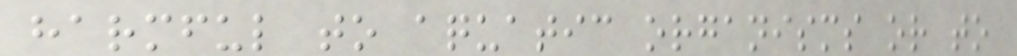harmful to aquatic organisms or to
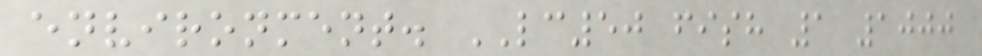environment. LC50 fish 1 1000
